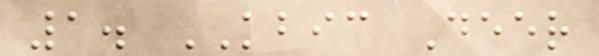1. KBIC Deer
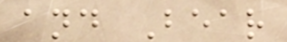and Bear
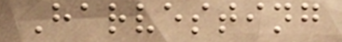Harvesting
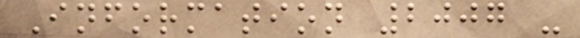Information 2007 -
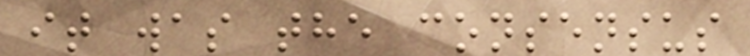it was the consensus
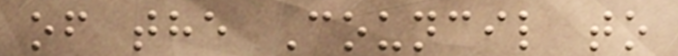of the Council to
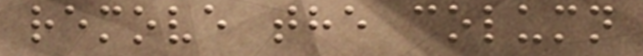remove the column
